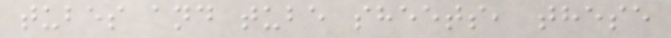tubes and tube sheets, these
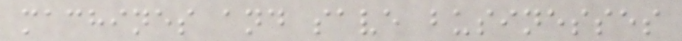machines and save businesses
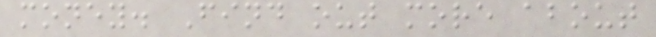money. Find out more about
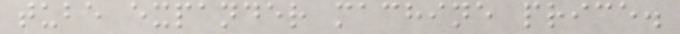tube expander machine price.
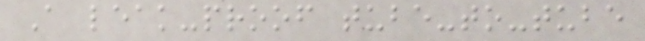A leak-proof tube-to-tube
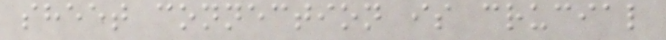sheet connection is crucial
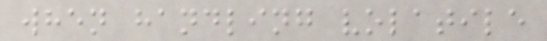when handling volatile
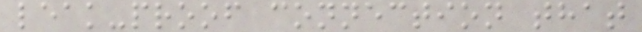leak-proof connection that
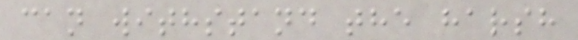can withstand the harsh
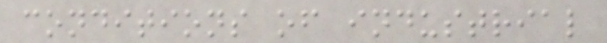conditions of industrial
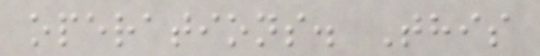operations. This
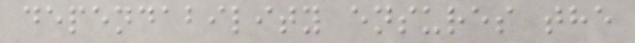dependability ensures the
